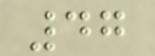47
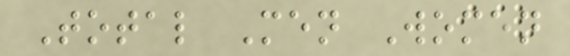Total Men Women
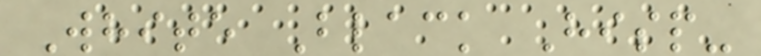White Black Hisp-
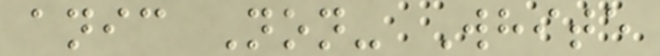anic Non- White
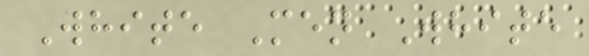White Men White
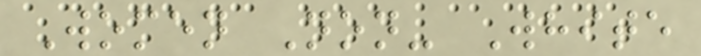Women Non- White
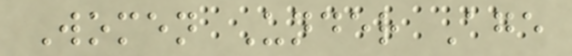Women Under Age
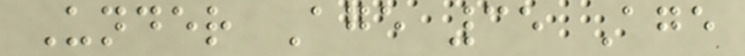Under Age 35 Age
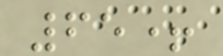65+
